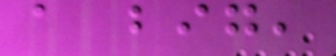a big,
